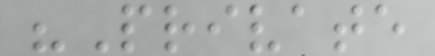"Private
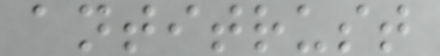antitrust
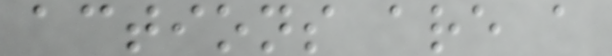actions are a
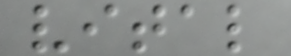vital
